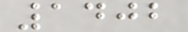1402
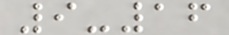9-16
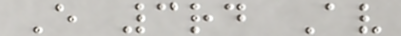E 3rd Av
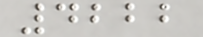4222
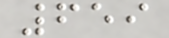659
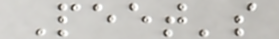Peet's
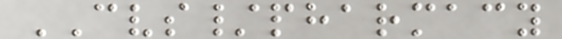CVS/pharmacy
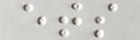ets
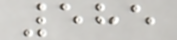585
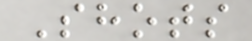Shots
